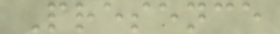Presence
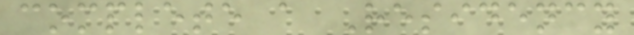complete a Residency
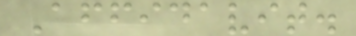Affidavit.
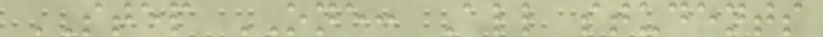STEP ONE: All students
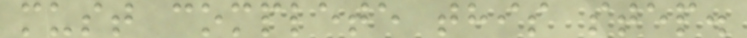must complete this step.
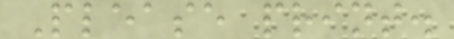Please print.
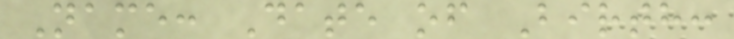Name: Date of Birth:
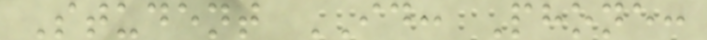Student ID: Phone:
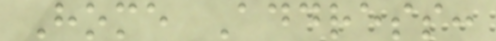Home Address:
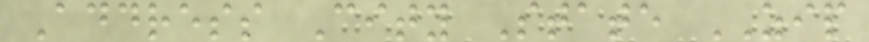Address City State ZIP
